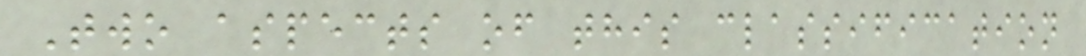Two aspects of this classification
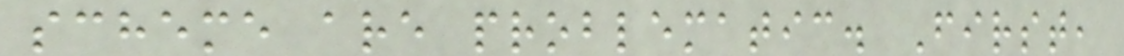scheme are problematic. First,
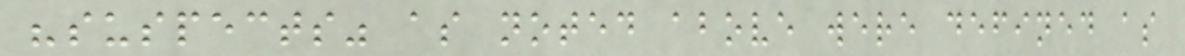"suspects" as noted above were defined as
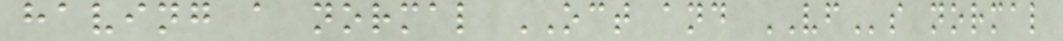having a normal OCT and VFs normal
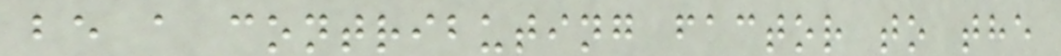be a contributing factor to the
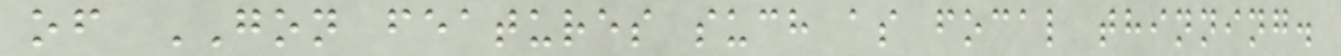of GON features such as focal thinning.
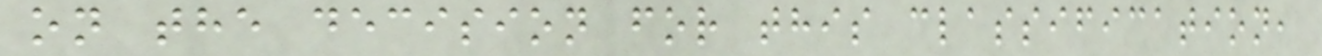on the decision for this classification,
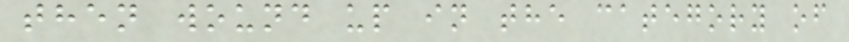then wound up in the category of
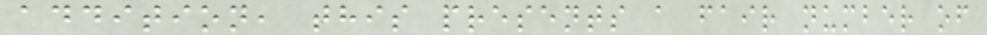addition, this presents a fair number of
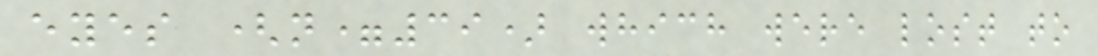eyes (n=39) which were lost to
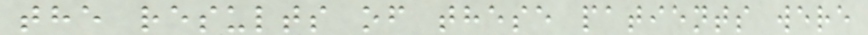the results of these patients were
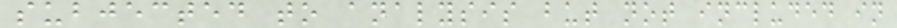subjected to analysis but not included in
